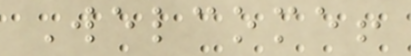Welcome!
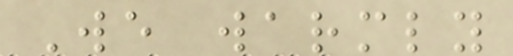We warmly
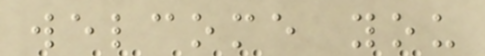welcome you
